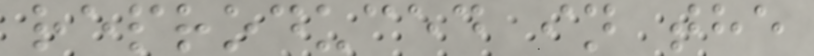reproduced in the
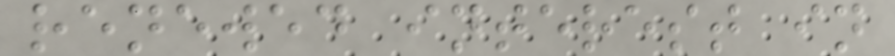renewed interest in
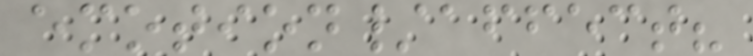emotion/affect?
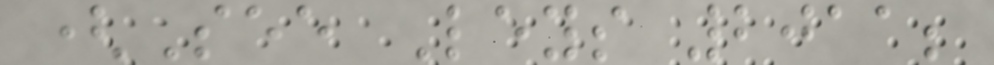(See Leys 2011;
